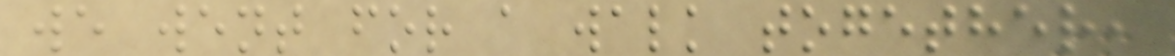we went for a walk together,
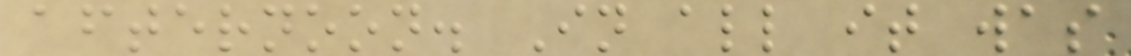afternoon. In all it was
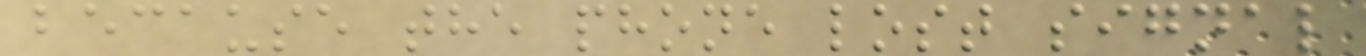because the phone lost signal
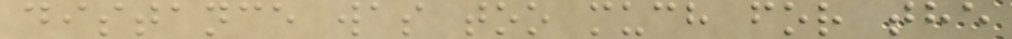distance was too much for the
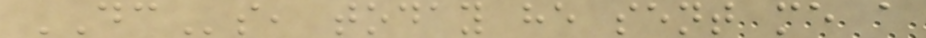DCs, today he sent me a
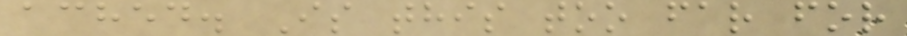ached. Is this too far for
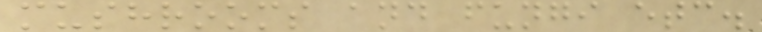mushrooms and fungi etc.
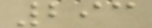293
